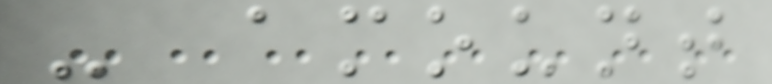- amount
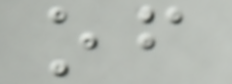of
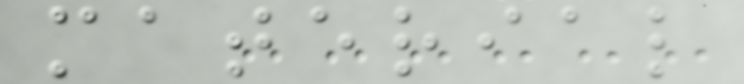material
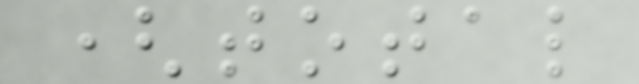(total
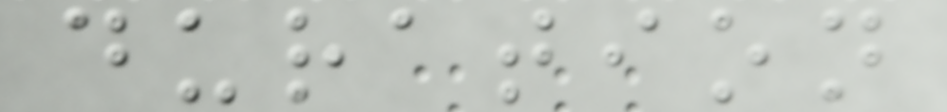duration
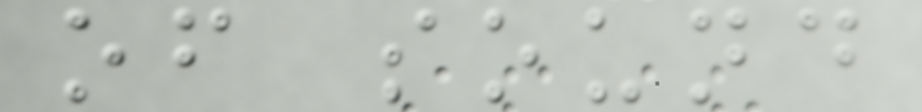of sound
